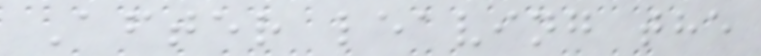After leaving the
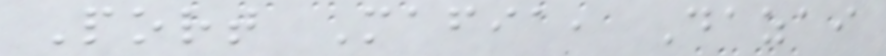Port Mafia, Dazai
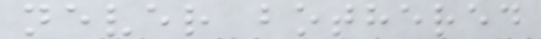never bothered
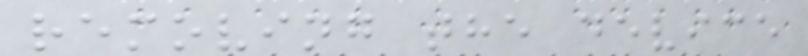removing the device
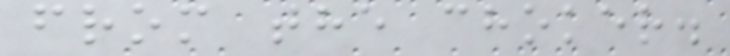from the choker.
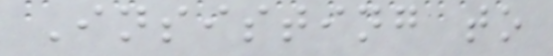Insisting to
